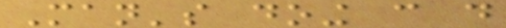Man's doing can do
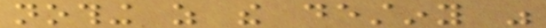nothing as the destiny was
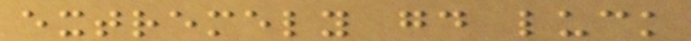extremely good luck
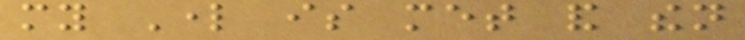my Lord is met and then
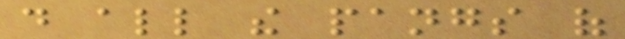do all the pangs of
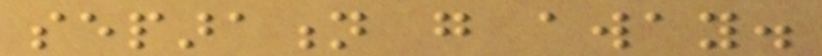separation go away.
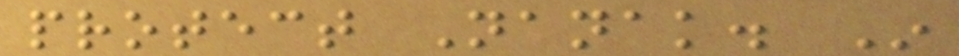protect Nanak. In
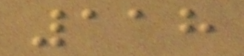118
